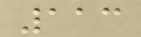113
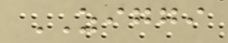ZIGGI
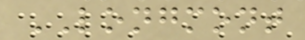LONGMONT
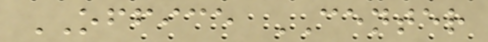OFFICE CENTER
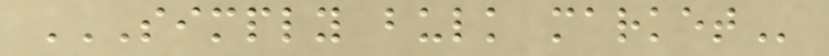SIMPLY BULK MARKET
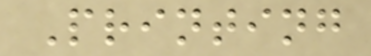Printing
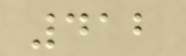412
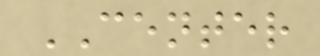CENTER
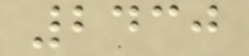2430
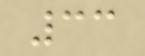33
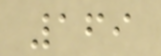169
